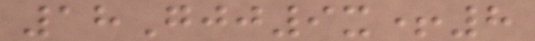18Gjj9x+8
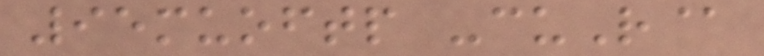95muoftp -cuR@
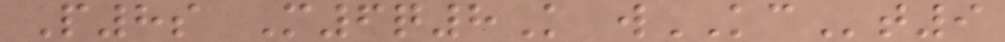P8s M6q8K wKCt9
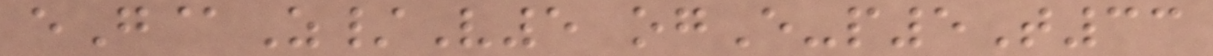eG@Z/V5 ogE-p5T33
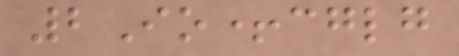2Io+cglg
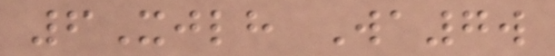6Xjlh Wa7w
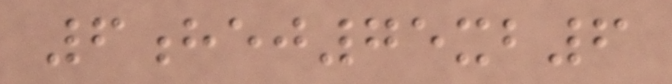6hej75xb6
